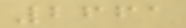2661
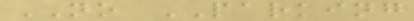NO PARKING
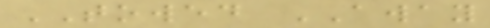TOWED AWAY
